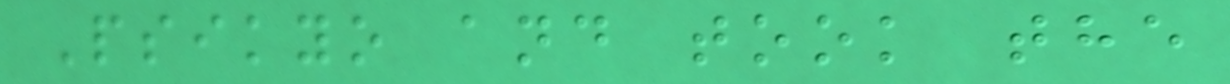Psikyo and took the
